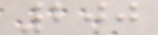200
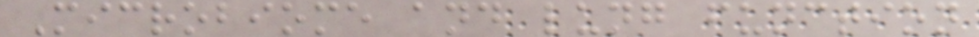Microbiome and lung function
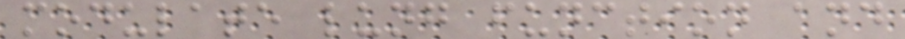modulate lung function and
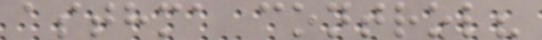asthma control?
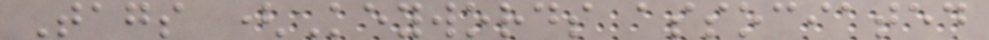Tags (Keywords associated
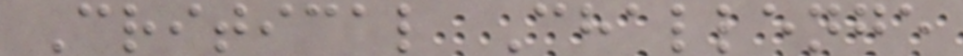Critical Challenge
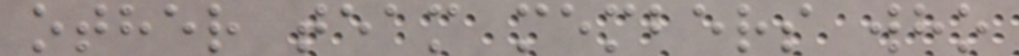other team members who
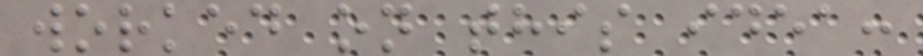worked on this idea:
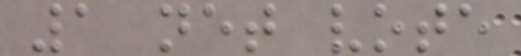1 net vote
